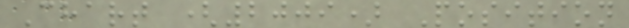Chart (2009) Position
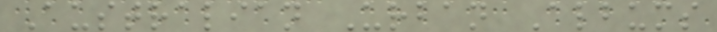Australian Urban Albums
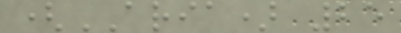(ARIA) 25
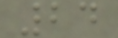24
